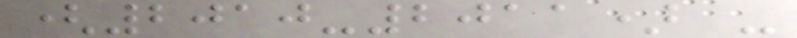(2010-2011) -
